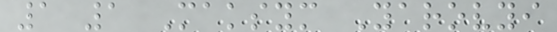1 1 Maksym Yarovyi
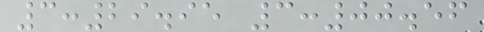3:29.95 3:00.56
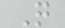Q
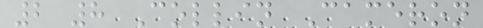2 8 Collin Cameron
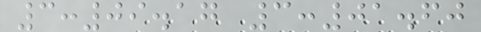3:09.17 3:01.60
